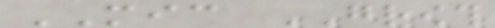MIC GROWTH
